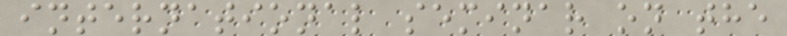international seminar on the
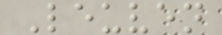Leuven
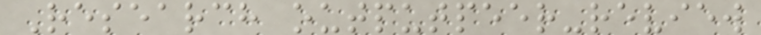Research outputpeer-review
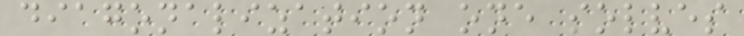diagonalization one solves
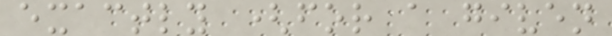exactly (for a given
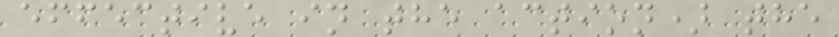effective in the action) the
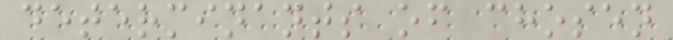determinants of chosen
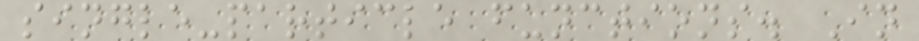single-particle functions. In
